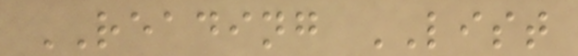READING LIST
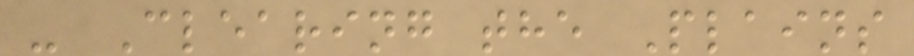- Clearing the Plains
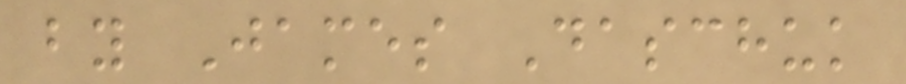by James Daschuk
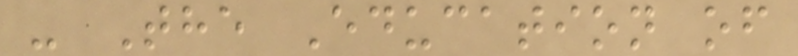- The Education of
